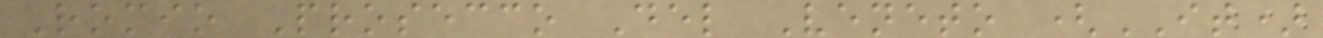Romio Prosecco Del Veneto (IT)
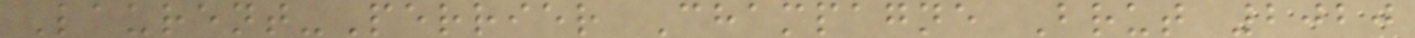Laurent-Perrier Champagne Brut 2020
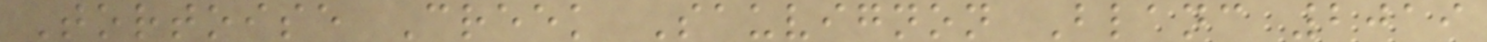Tortoise Creek Sauvignon Blanc 2019
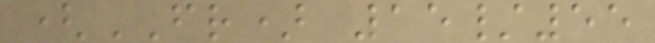(FR) 15/55
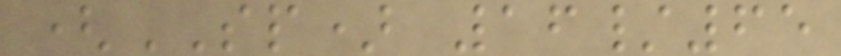(SP) 16/65
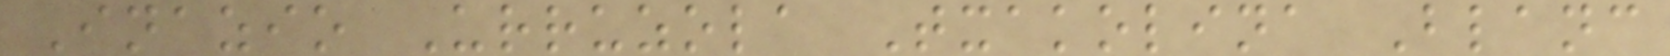Inazio Urruzola Txakolina Blanc
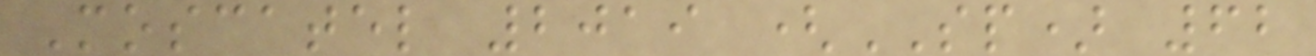Moscatel 2019 (SP) 62
